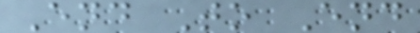End To End
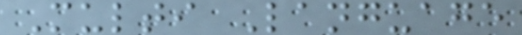Multi Language
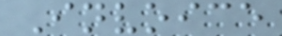Invoice
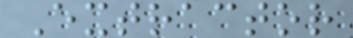Extractor
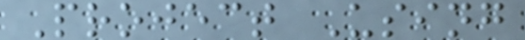Project Using
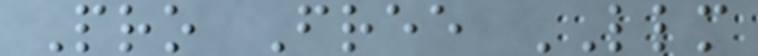Pro Free LLM
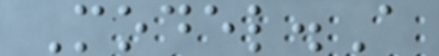Model.A
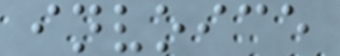invoice
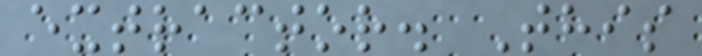extractor. This
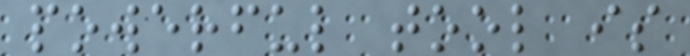powerful tool is
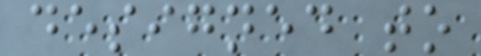designed to
